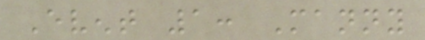Event 1: Manny
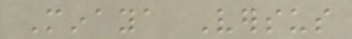Minaya Versus
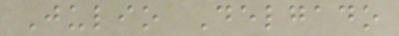Julio Delgado
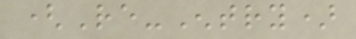(Re-Entry)
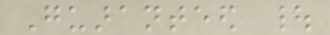Guaranteed |
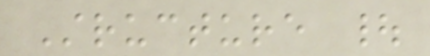Structure |
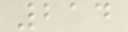214
